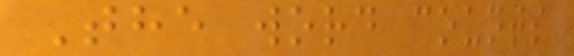The word counts
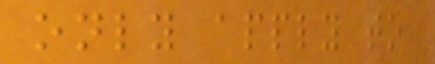only apply to
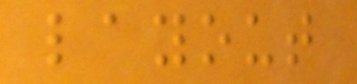layout
